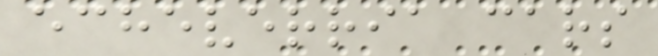echeverria cars
